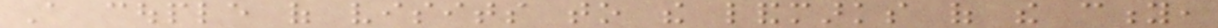A couple of visits to the landmarks of the city,
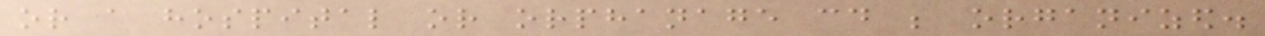or a hospital or orphanage could be organized.
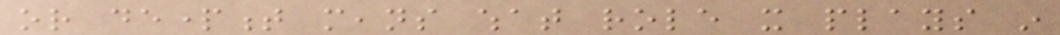or department means what role it plays in
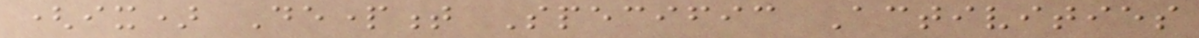(ix) Department Specific Activities
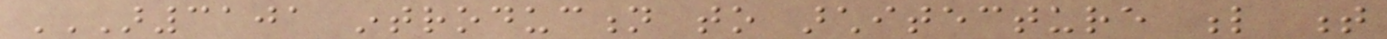AR3101 INTRODUCTION TO ARCHITECTURE L T
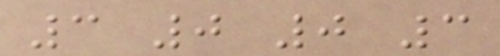3 0 0 3
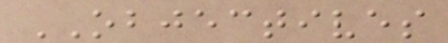OBJECTIVES
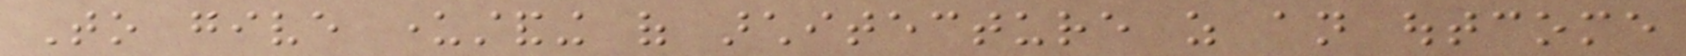To give understanding of architecture as an outcome
